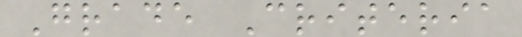Grade Criteria
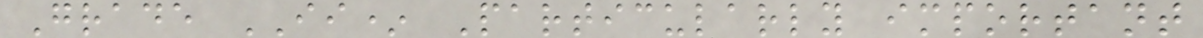Grade II* Particularly important
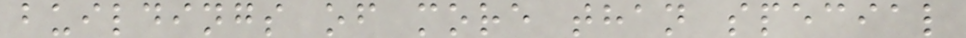buildings of more than special
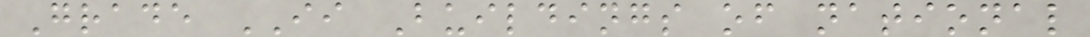Grade II Buildings of national
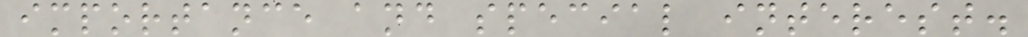importance and special interest.
